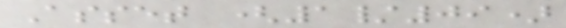Asset (1/09)
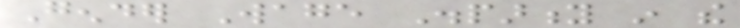Gender Wage Disparity in the
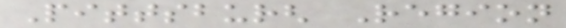Pittsburgh Region
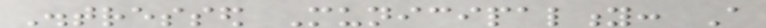Distressed Municipality: A
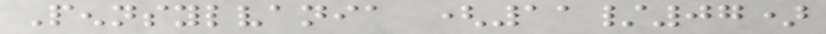Pennsylvania (11/07)
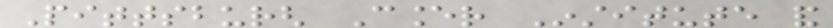Pittsburgh Cancer Institute and
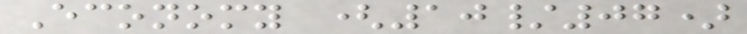Economy (10/07)
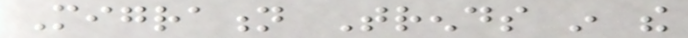Migration Trends in the
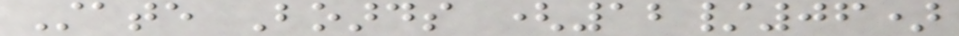State Boards (12/06)
